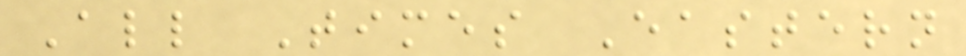All Times Eastern
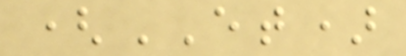(ET)
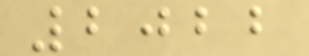2022
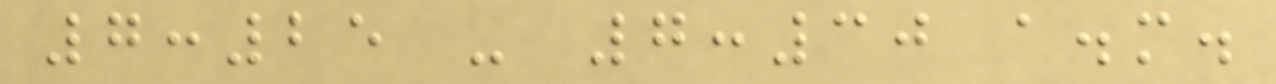7:25 - 7:30 a.m.
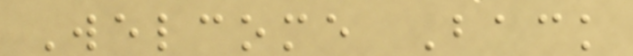Welcome Back
